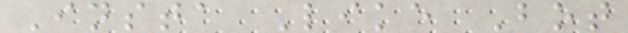Insta Like Bot
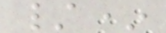/*
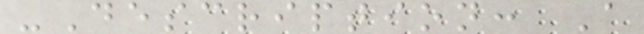-Description: A
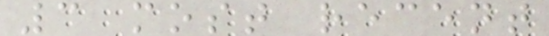3 most recent
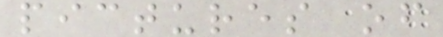pictures of
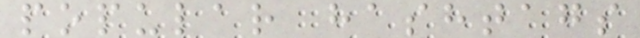popular hashtags
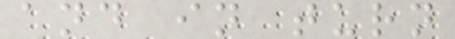and in turn
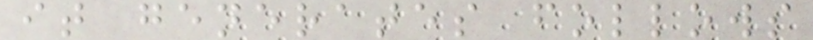it generates follows
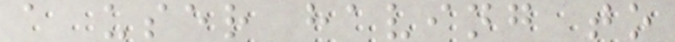a user having to
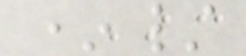*/
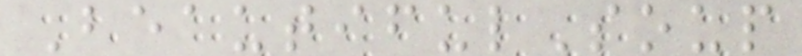BeautifulSoup
